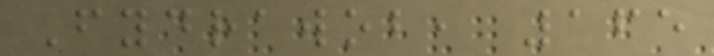Fydrawob, 165
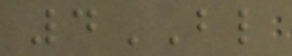4BL
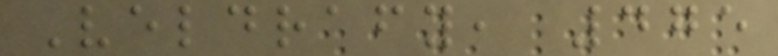Veldrafy, 475
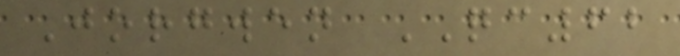Jorgwen QC62
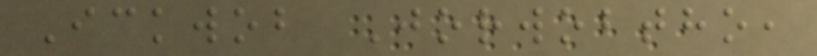Ickwob Jorwobtho,
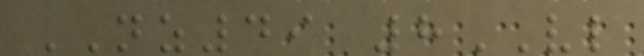NZ49 8VL
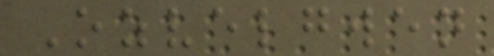Ozvelgwen
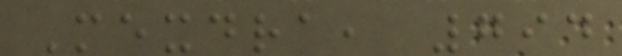Mexdra, 794
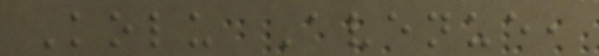Kolu Avenue,
